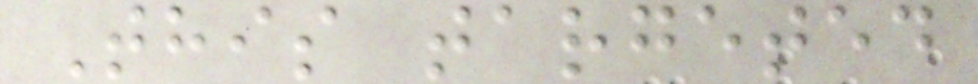This targeted
